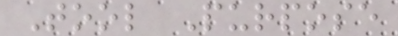Tool Purpose
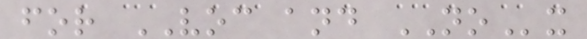for VOC and NOx
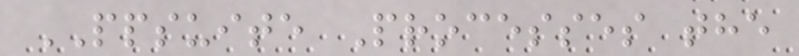PPSUITE Processes the
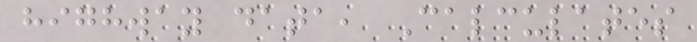highway data, Calculates
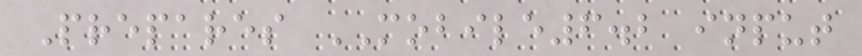Prepares MOBILE6.2 input
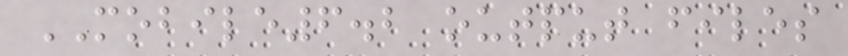MOBILE6.2 output files
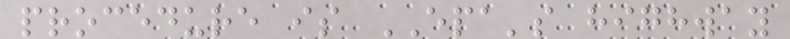procedure is EPA's highway
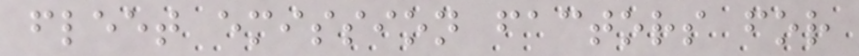fleet emission factors for
